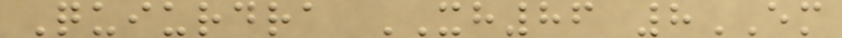Quiurdra XH86 8EM
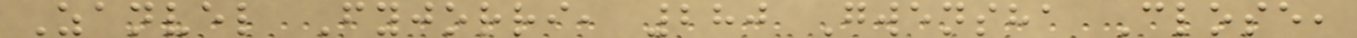Zanvel Fyjorri, 280 Gwensha Close,
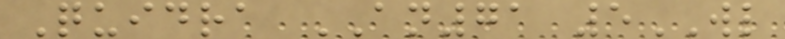Quidra AN71 5WL
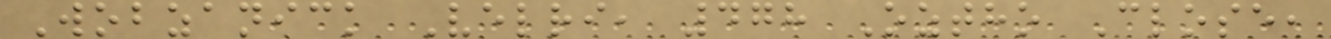Wobzanick Velri, 478 Oztho Close,
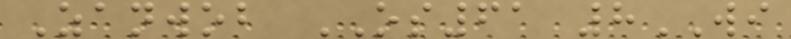Zanwob OS61 8WI
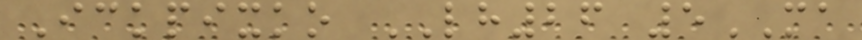Ickpixko LH26 5MA
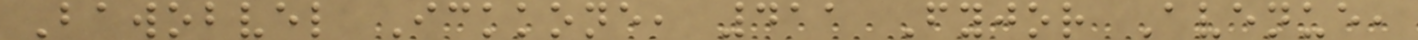Bawobvel Ickkone, 411 Fyjor Avenue,
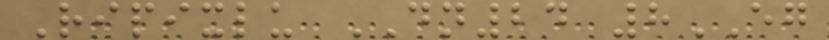Ripixlu DN24 8EG
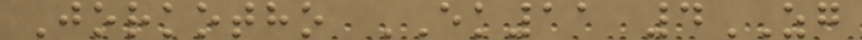Jorkotho EK11 4ZG
